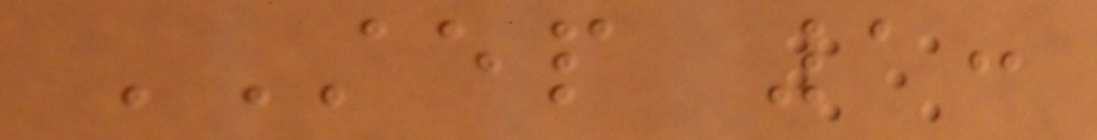STEP 1:
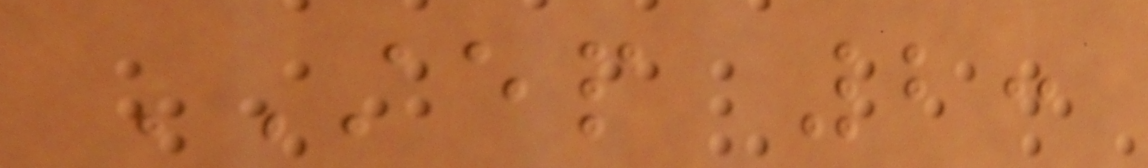STEP 2:
